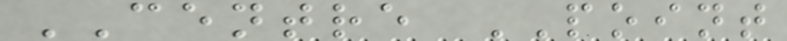CENTRE POINT
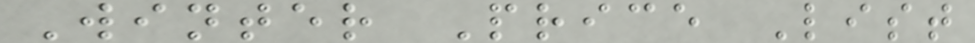Winter Price List
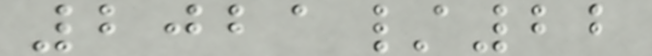2021/22
